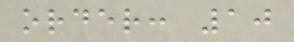order: 10
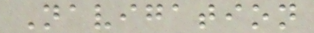Navigation
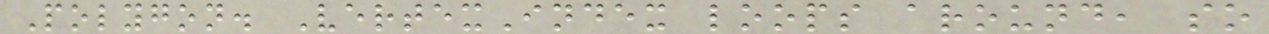Polygon. VertexIndex loops around, so
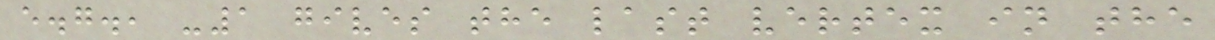e.g., -1 gives the last vertex in the
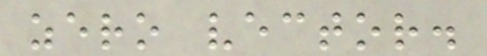zero vector.
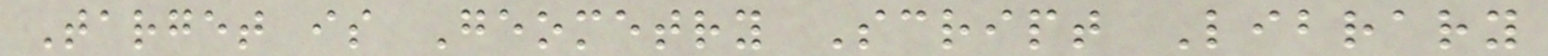Target is Geometry Script Library
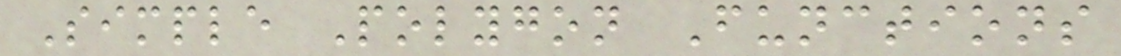Simple Polygon Functions
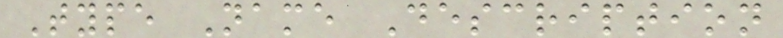Type Name Description
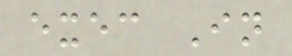exec In
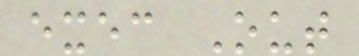exec Out
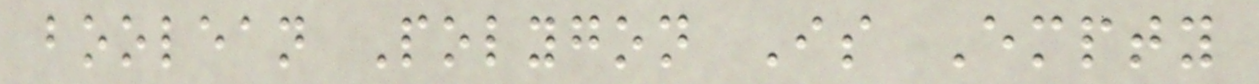boolean Polygon Is Empty
